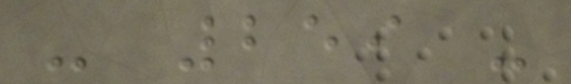- 259 -
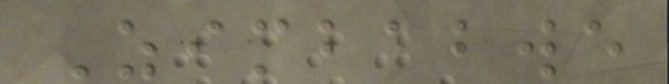Zimbabwe
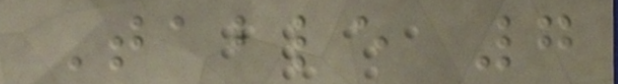Table 7
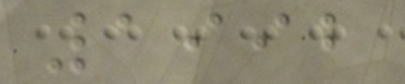1992
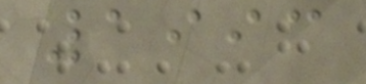1993
